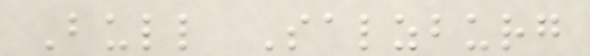Bull Salzburg
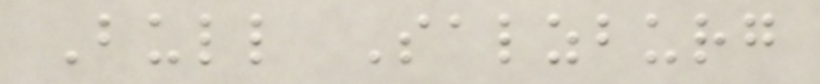Bull Salzburg
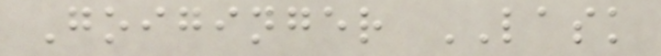Goiginger LASK
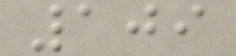109
